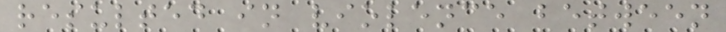resulted in violence between
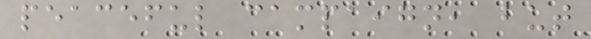peaceful campaign, but
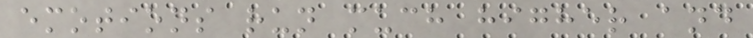emotions run much higher and
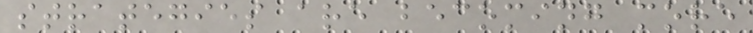strategies are becoming more
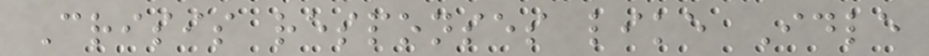Crisis responses like Idle
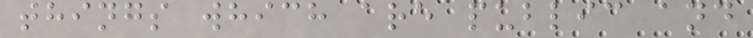things which are public and
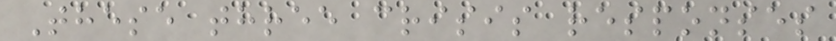These three crisis responses
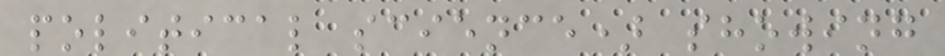political science) showing
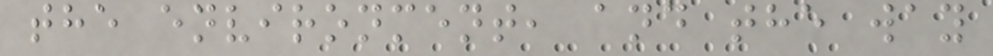the environment, and the way
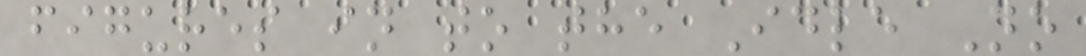figures in to the Idle No
